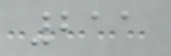211
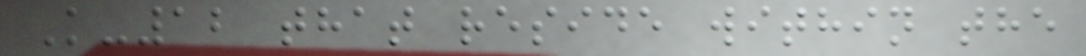K-12 that reside within the
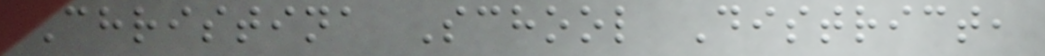Christina School District,
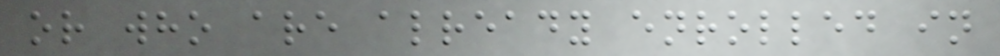or who are already enrolled in
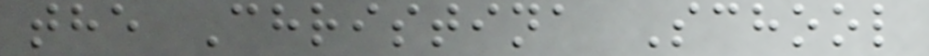the Christina School
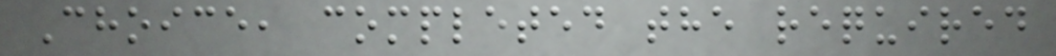Choice, completed the required
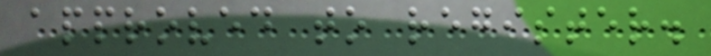approved to register.
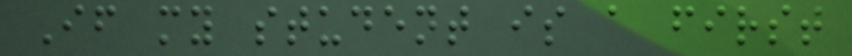If my student is a first
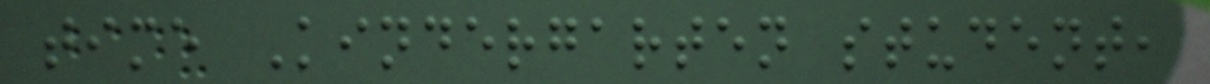time Kindergarten student,
